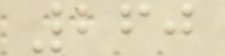260
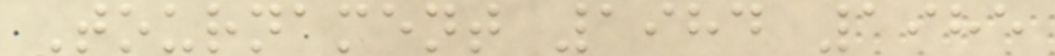Tournament 1984 1985
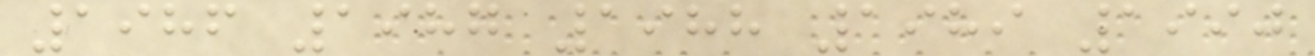1986 1987 1988 1989 1990
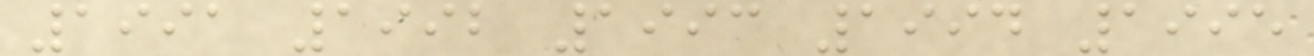1991 1992 1993 1994 1995
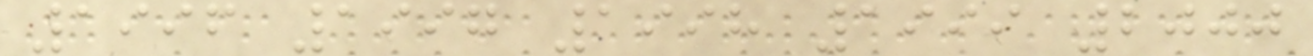1996 1997 1998 1999 2000
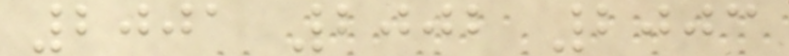2001 2002 2003
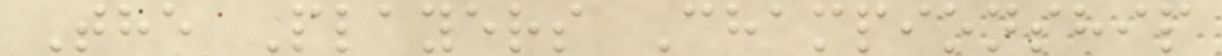The Players Championship
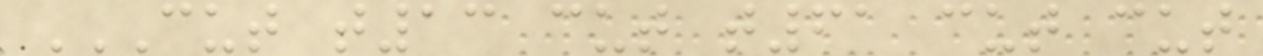CUT T13 CUT T61 CUT CUT
